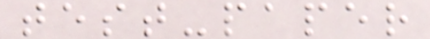test-paper
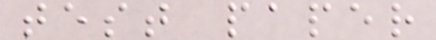test paper
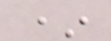*
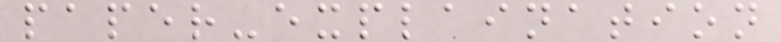paper-explaination
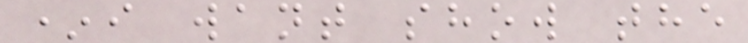*i want show the
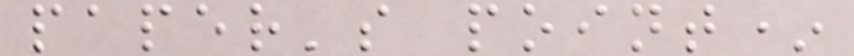paper's point*
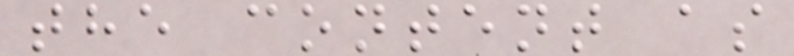the content as
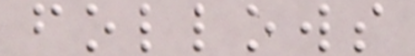follows
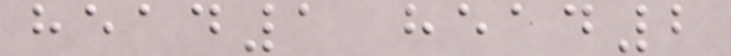head1 head2
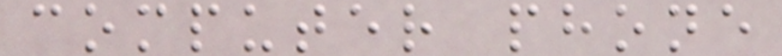computer phone
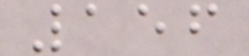156
